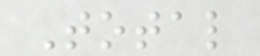Total
